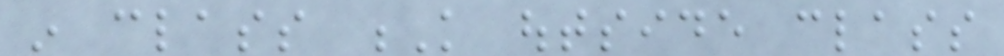in class K outside class
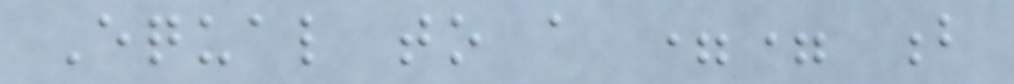Equal to a == b
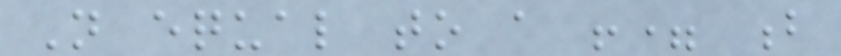Not equal to a != b
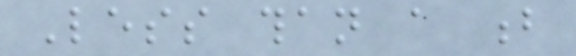Less than a b
